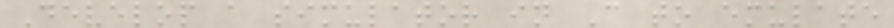Develop a simulator in C to emulate
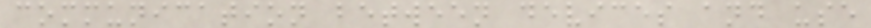communication between devices and use
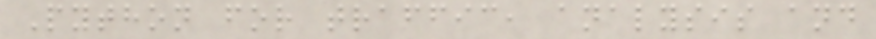Python for traffic, analysis and
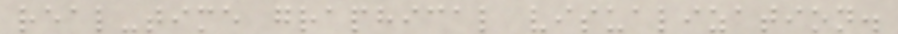real-time graphical visualization.
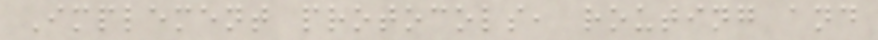Implement protocols, routing and
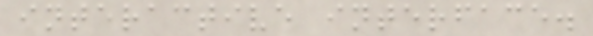interactive interface.
